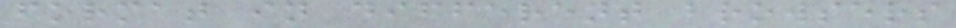format in different browsers
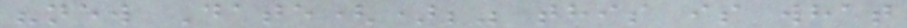"new Date();" this is what
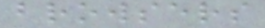browsers
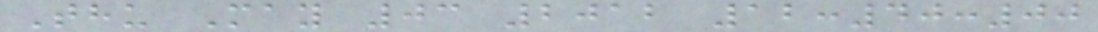Thu May 03 2012 12:40:00
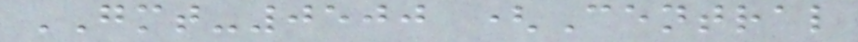GMT-0500 (Central
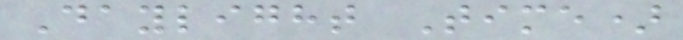Daylight Time)
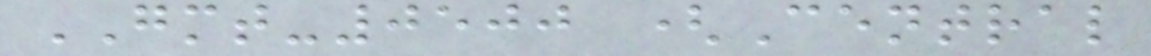GMT-0500 (Central
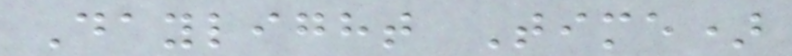Daylight Time)
